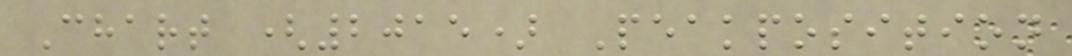Chart (2015) Peakposition
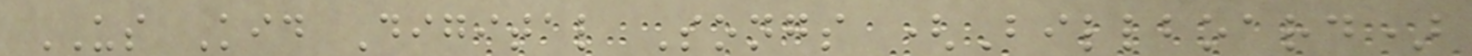US Kid Digital Songs (Billboard)
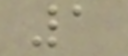1
